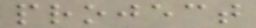project
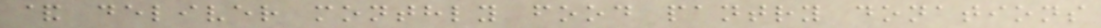& deliver monthly food pantry donations
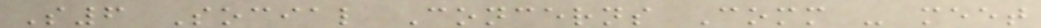S6 Social Concerns Comm - meet
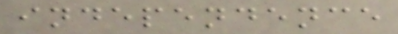independence
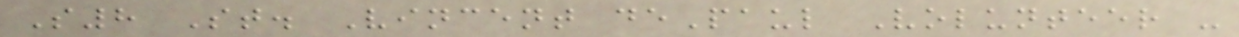S8 St. Vincent dePaul Volunteer -
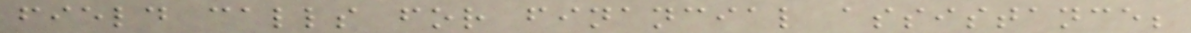field calls for financial assistance;
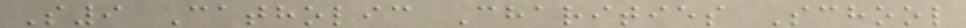S9 Catholic Charities School
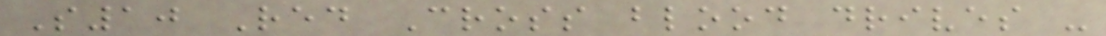S10 Red Cross blood drives -
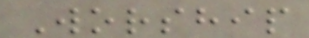Worship
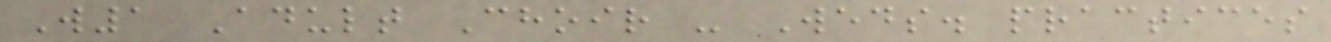W1 Adult Choir - Weds. practices
